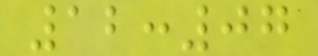12:07
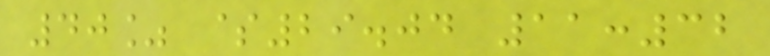40% $29.04 11:32
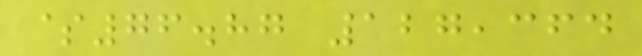$76.87 127,364
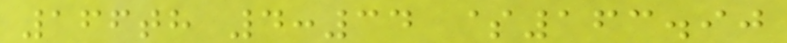166th 4:34 $163.90
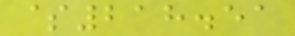$218.51
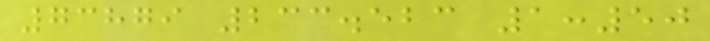73879 233.523 1:50
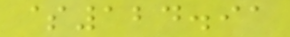$124.91
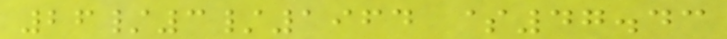26/3/1964 $47.43
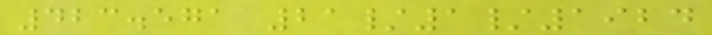423.571 21/1/1924
